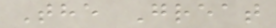The Great
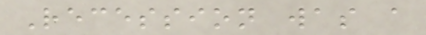Recession was a
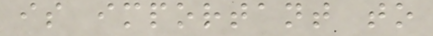is important to
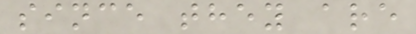since they are
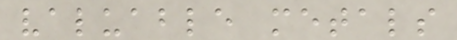valuable metals
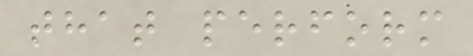that perform
